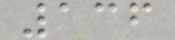136
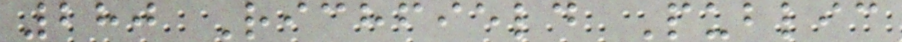280 Richfield Public
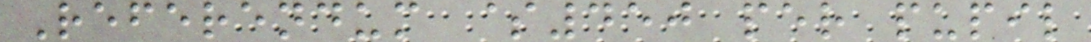Referendum $450 per pupil
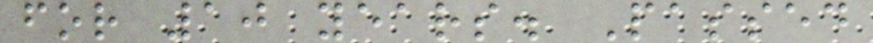for 10 years. Passed
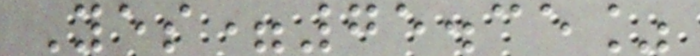Yes=75.35%
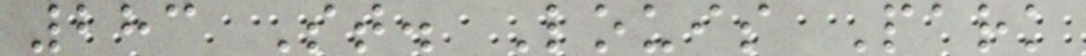283 St. Louis Park
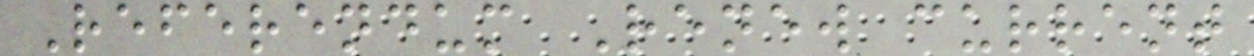Referendum Renew current
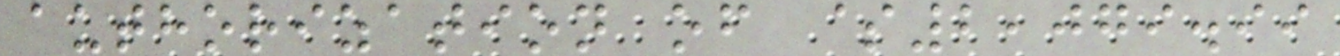authorization of $2,079.99
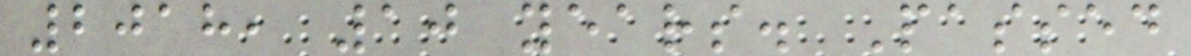2018, 10 years. Passed
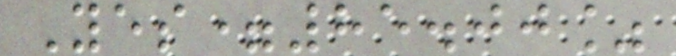Yes=85.00%
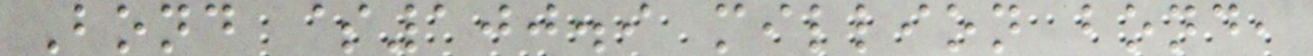Bond $100.9 million bond,
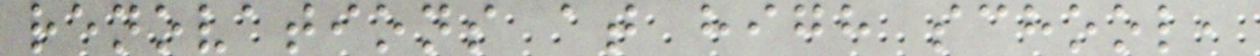renovations at high school,
